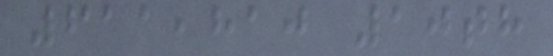611,810 10th
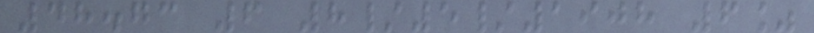48.73 6 8/5/1908 6%
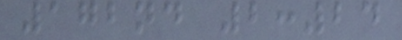172nd 2:24
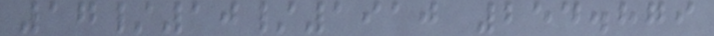17/10/1910 254.879
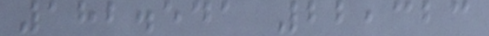182.541 22,323
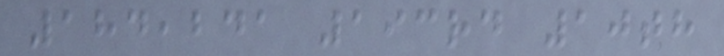184,241 193rd 10th
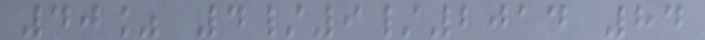40% 4/9/2014 84
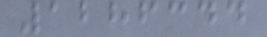1286344
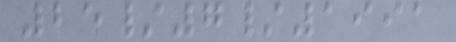25/7/1991
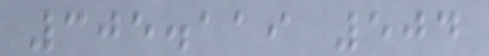305.119 504
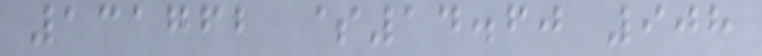131762 $14.60 908
